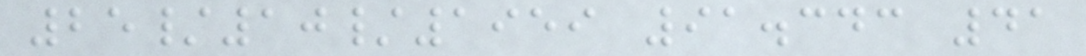25/10/1959 91.343 41
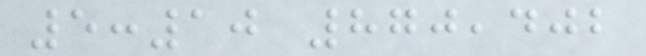5:10 870,402
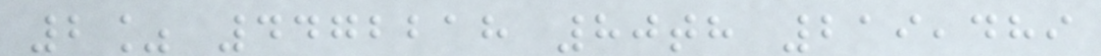2% 4472218 80th 219,489
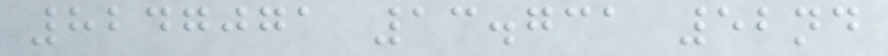8247071 13.731 52nd
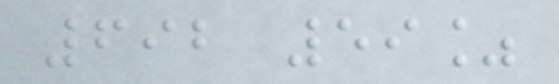692 59%
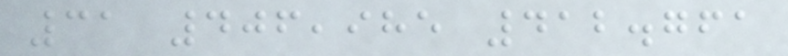31 406,985 412.761
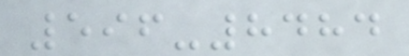596-8484
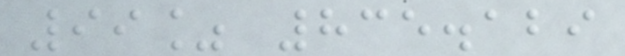99% 835.129
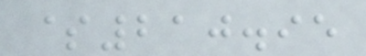$210.95
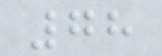78
